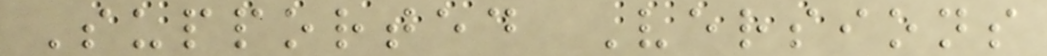Supported Versions
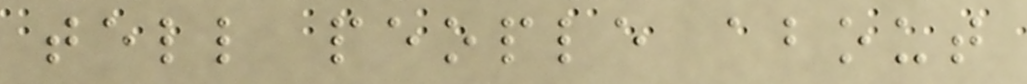tell people about
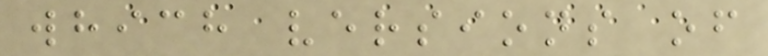which versions of
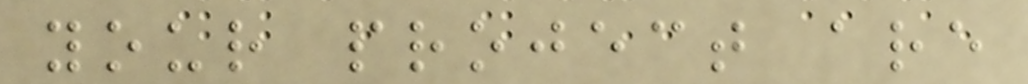your project are
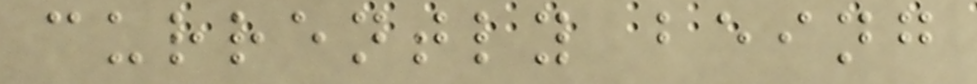currently being
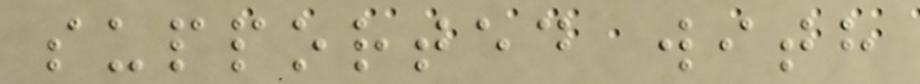supported with
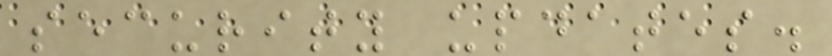security updates.
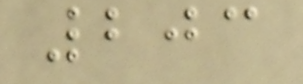203
